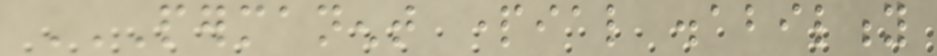PERMANENT PARTIAL DISABILITY
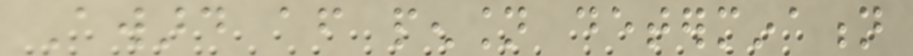Award after pension determination
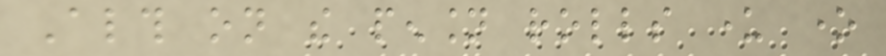Although on the pension rolls under one
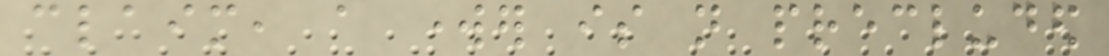claim, a worker is not precluded
